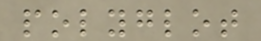polyglot
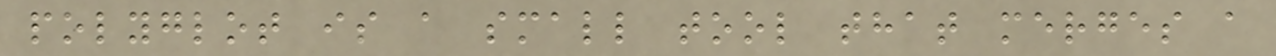polyglot is a small tool that merges a
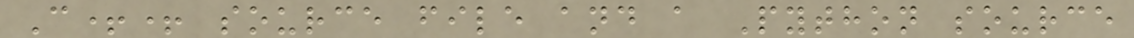C++ source file and a Python source
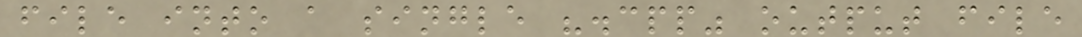file into a single ".cpp" output file
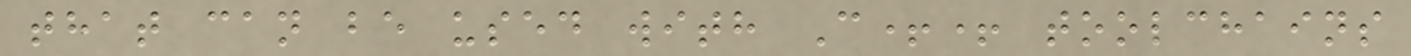that can be used with C++ toolchains
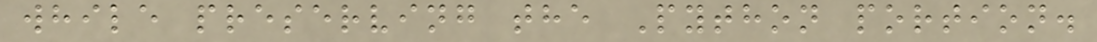while preserving the Python portion.
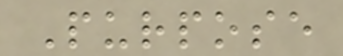Purpose
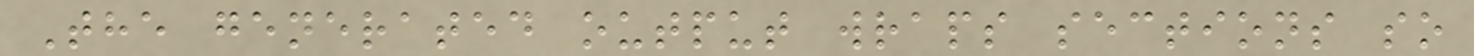The generated output wraps sections so
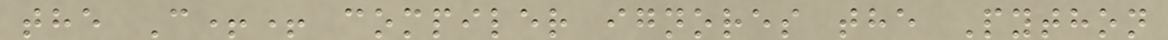the C++ compiler ignores the Python
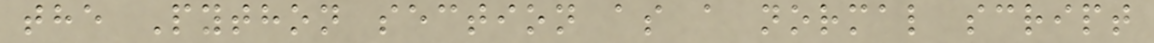the Python section as a normal script
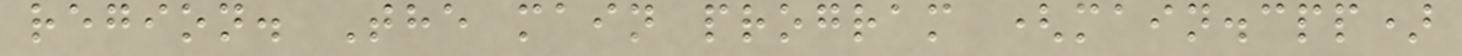region. The main program (main.cpp)
